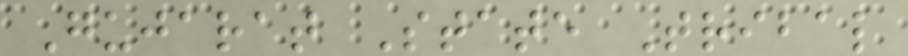Gujarat State Tribal
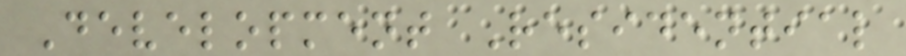Development Residential
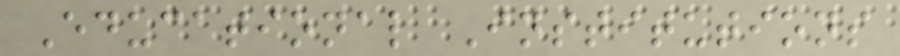Educational Institutions
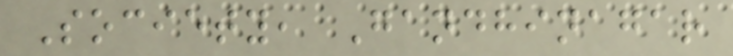Society, Gandhinagar
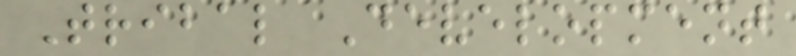Tribal Development
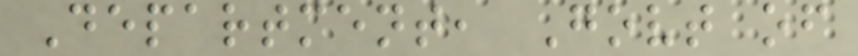Department, Govt of
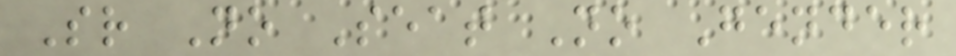Sr No Seat No Gender
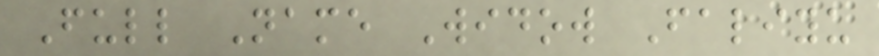Full Name Widow Faliyu
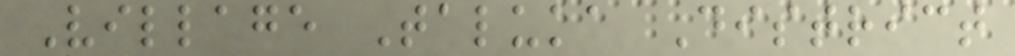Village Taluka District
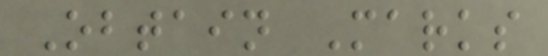Obtain Marks
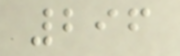296
